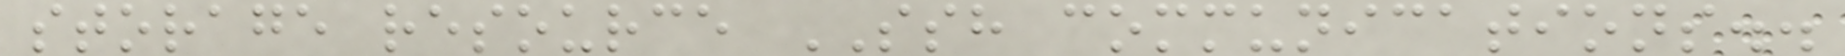storage resource SSH communications..
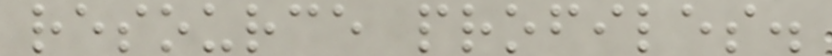resource profiles.
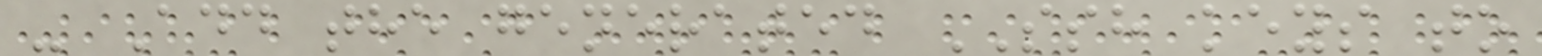- Add the generated SSH keys to
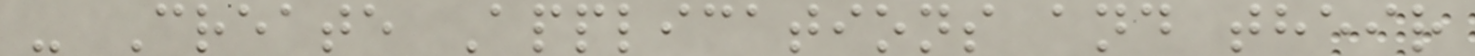- Create Applications and their
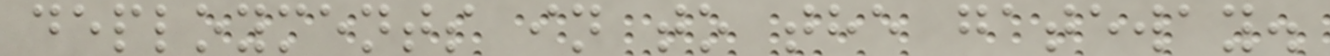deployments in to the gateway.
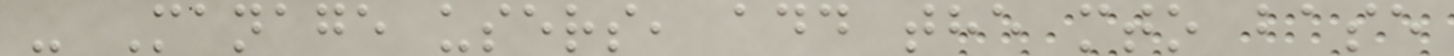- Manage users, add the mto base
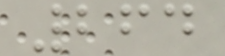264
